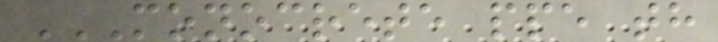MONOCRETE PPE TH
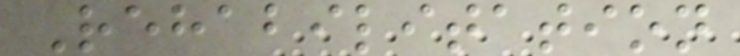Rehabilitation
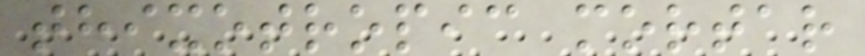thixotropic mortar
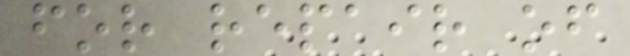for repair of
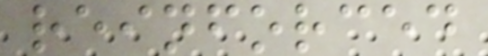reinforced
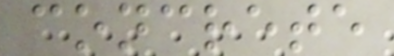concrete
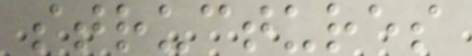structures
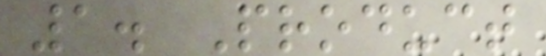1. Product
